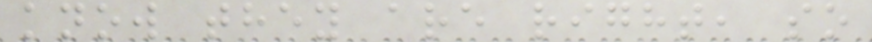know they are right, so
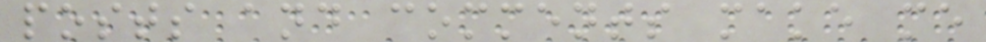posts and comments make me
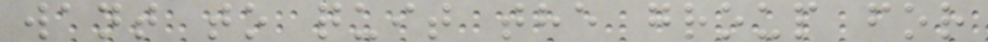want to quit the group for
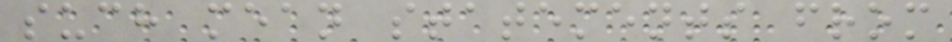such mean statements from
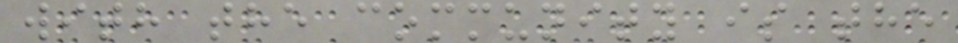with the community is the
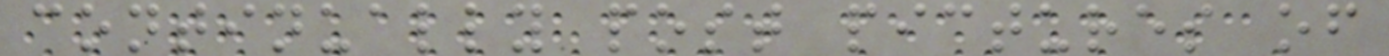continually post pictures of
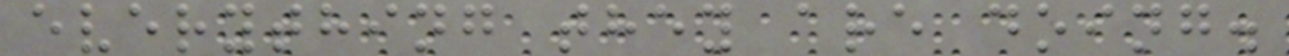everything they are doing.
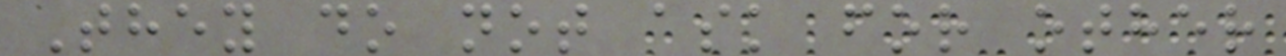They do not ask for other
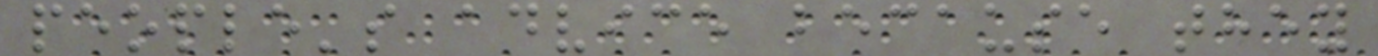people's advice because they
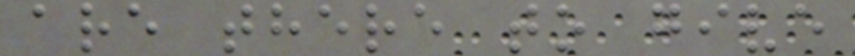are there to give
